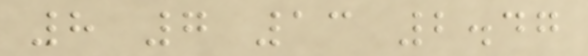8 7 13 2.47
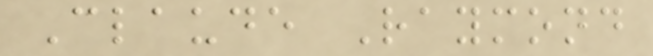Claude Raymond
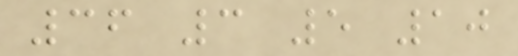36 3 5 10
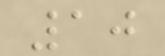10
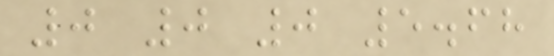0 0 0 5.68
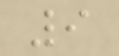9
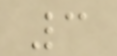3
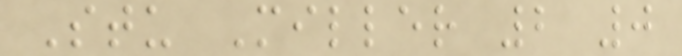Stu Miller 2 0
